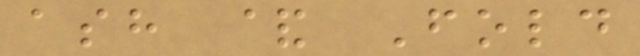ash & Fold
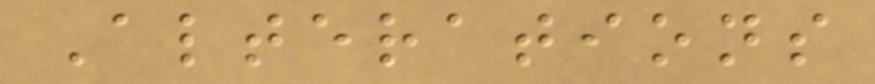Alterations
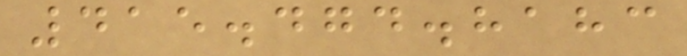415.474.8183
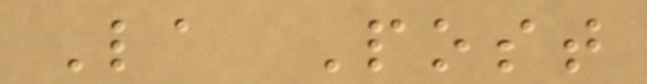La Post
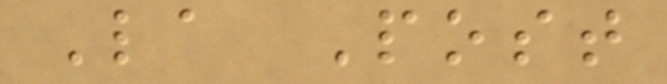La Post
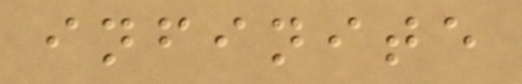infinite
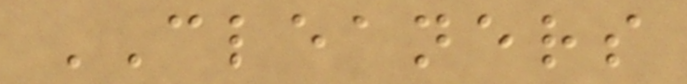CLEANERS
